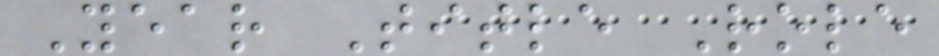Year Title Role
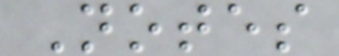Notes
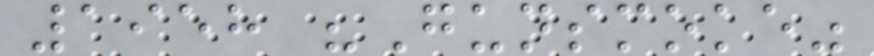1958 "Gunsmoke"
